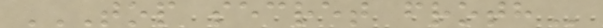TOP SECRET FROTH
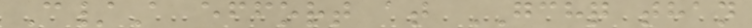C/A effort at GCHQ than
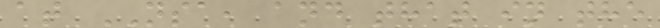at NSA, and that in the
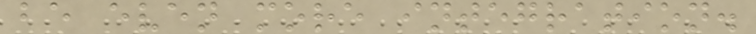be even more integration.
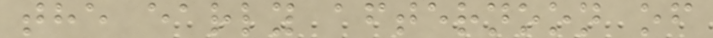the early afternoon of
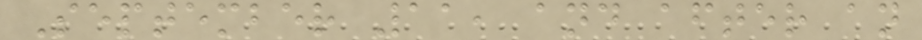September 11, and after an
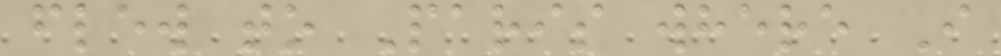flew to Paris where I
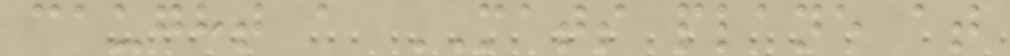caught a MATS plane at
